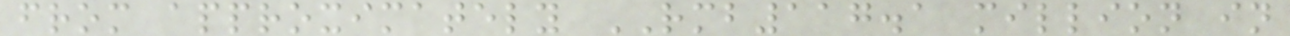from approximately RMB117.1 million in
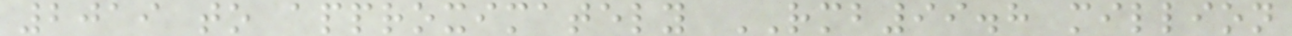2019 to approximately RMB99.8 million
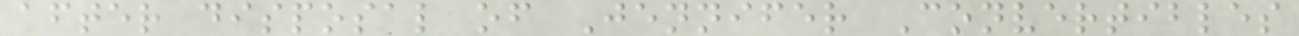after disposal of Jennifer Convertibles
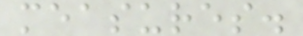measures.
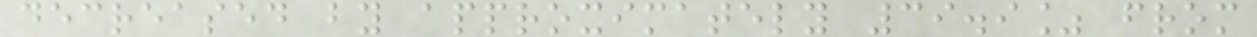decreased by approximately 39.9% from
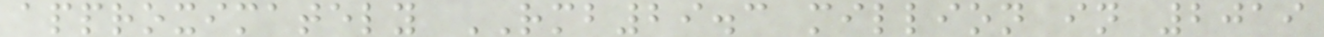approximately RMB29.3 million in 2019
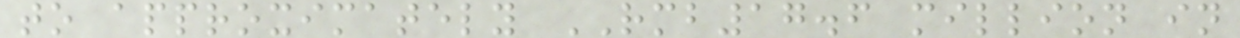to approximately RMB17.6 million in
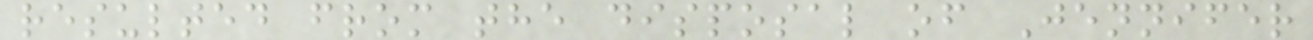resulted from the disposal of Jennifer
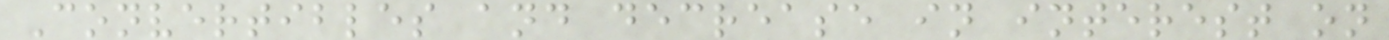Convertibles and decrease in interest on
